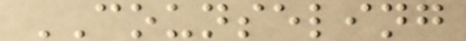COUNSELING
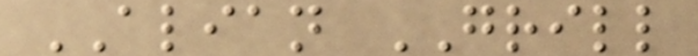ALIAN GRILL
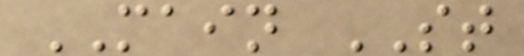MAIN ST
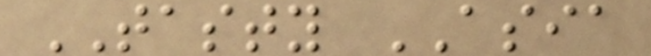TASTY ASIA
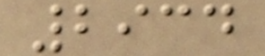2934
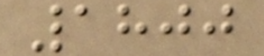1800
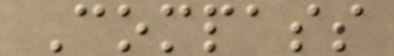Compass
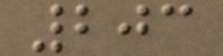203
